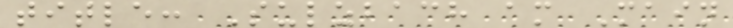title: Sulzbach am Main
